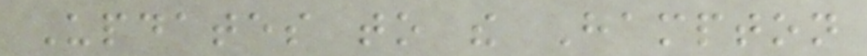Updates to the Hampton
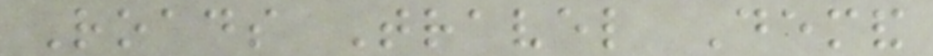Roads Travel Demand
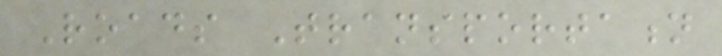Roads Transportation
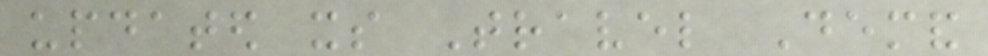updated its Travel Demand
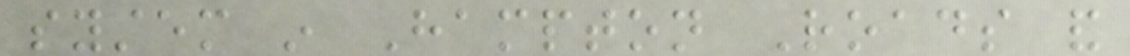system in Hampton Roads and
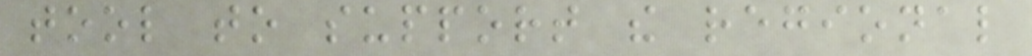tool to support the regional
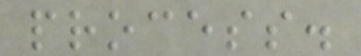process.
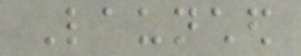Launched
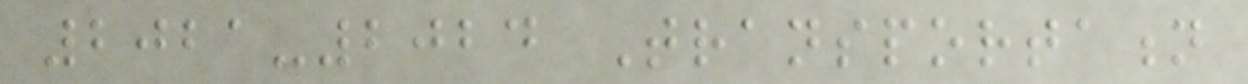2021-2024 Transportation
